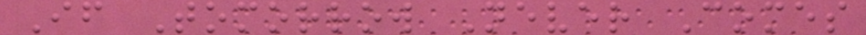If Tomorrow Never Comes
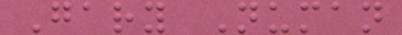Gary Numan
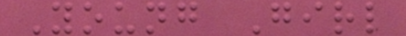Young Girl
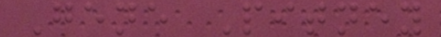Gene Pitney
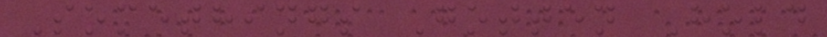Somethings Gotten Hold
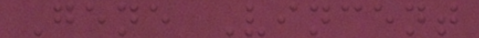Gene Vincent
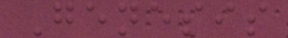Genesis
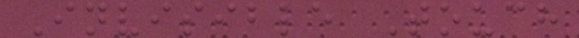Invisible Touch
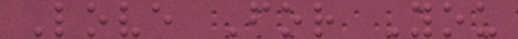Love For You
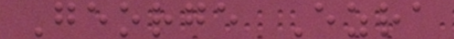George Ezra
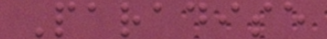Paradise
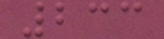233
